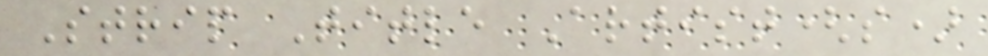Strip Title Artist(s)
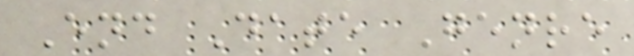End Date Genre
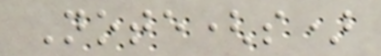Note(s)
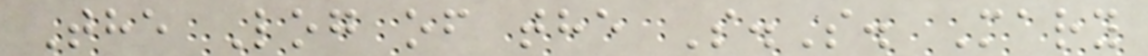The Log of the S.S. Mary
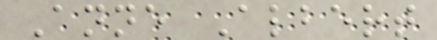Anne Albert
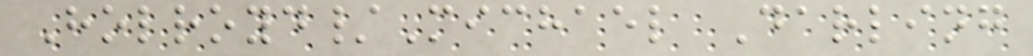Holroyd/Michael Darling
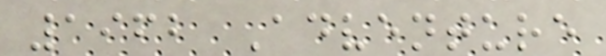1962 Adventure
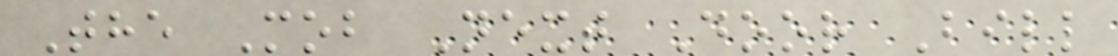The Mob Next Door Bill
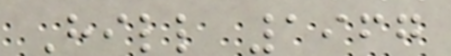Hill 1967
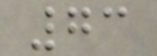73
